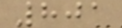801
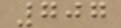707
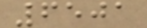6501
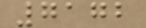7172
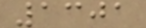1301
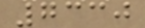7330
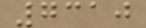7310
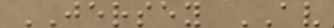JERSEY AV
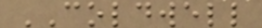COLDWELL
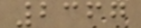2367
